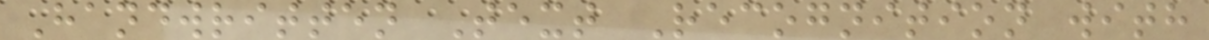Handwritten Text Recognition with
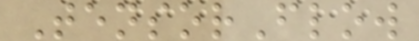TensorFlow
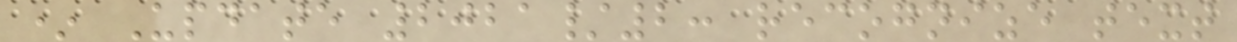* Update 2021/2: recognize text
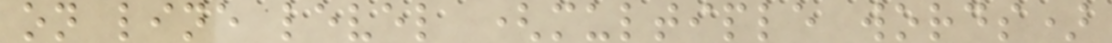on line level (multiple words)
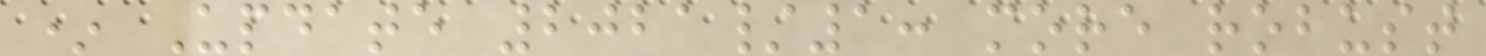* Update 2021/1: more robust
